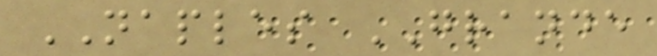NAPLES GRANDE
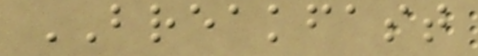BREAKFAST
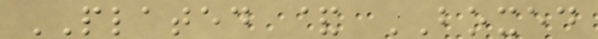PLATED & BOXED
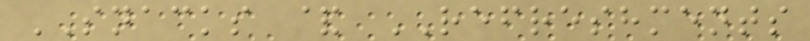SNACKS & REFRESHMENTS
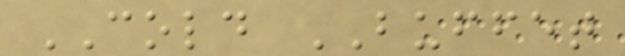COLD BUFFET
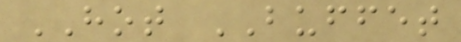HOT BUFFET
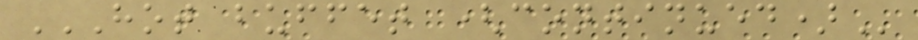HOT BUFFET (CONTINUED)
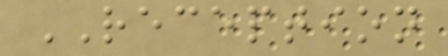RECEPTION
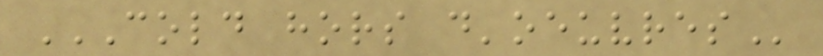COLD HORS D'OEUVRES
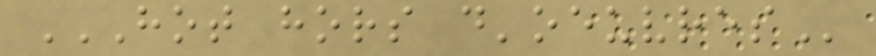HOT HORS D'OEUVRES
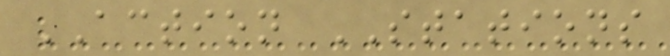ACTION STATIONS
